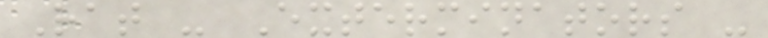Rat - Exterminators -
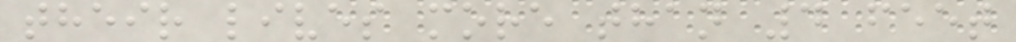their lives more than 4 feet
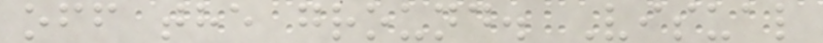off the ground. Visual
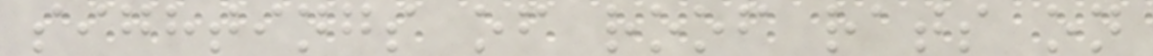sightings of roof rats on
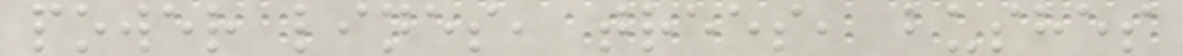power lines, trees, bushes
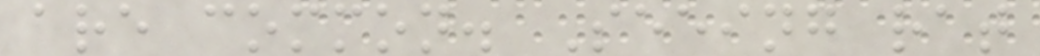are common. Seeing rat
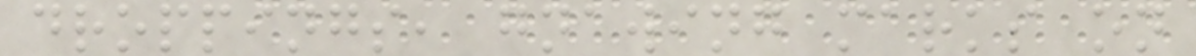droppings, gnawing marks on
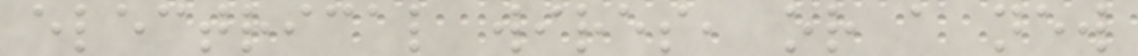electrical wires, or a new
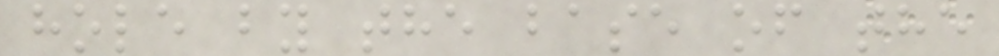hole by the base of the
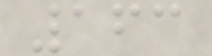163
